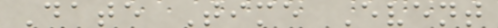Date Time Event
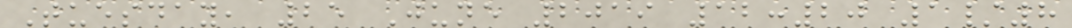Tuesday, 25 June 2019 12:20 1/8
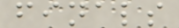finals
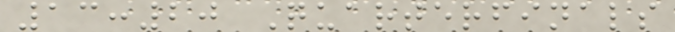13:20 Quarterfinals
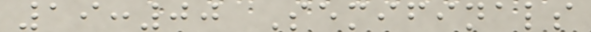19:00 Semifinals
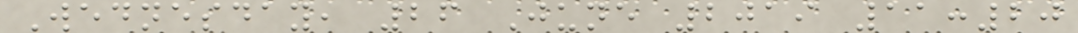Wednesday, 26 June 2019 11:20
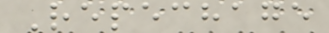Repechage
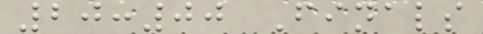20:00 Finals
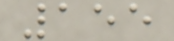155
